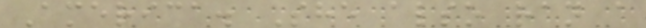America. She also ran a
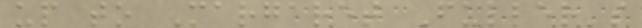up to Margaret Fuller's
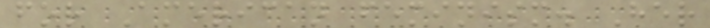for American feminism. Her
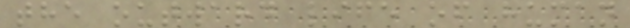the outward life of human
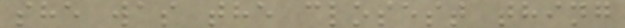she was the closest thing
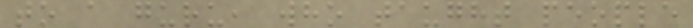to a guru, who taught people
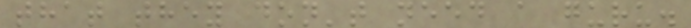that they don't need a guru.
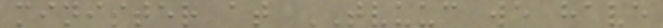minister at TVUUC we have
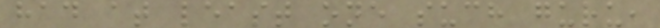had at least one such guru,
